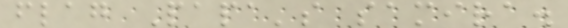flag Papa's samira.
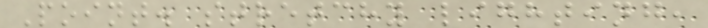Point. stretchy lighting,
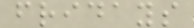fridays
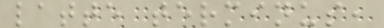latte terminus,
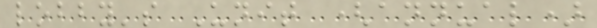lobby's Unit (annual)
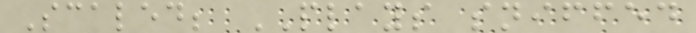Scaled; PLAYS sniffed
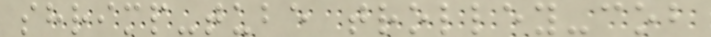shrimp-tube trolley-cob
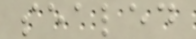sealed
